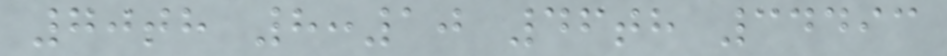70th 8:10 46th 34493
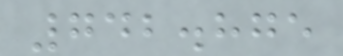742.875
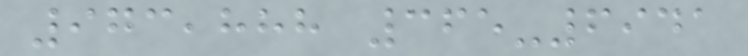973,888 365-6941
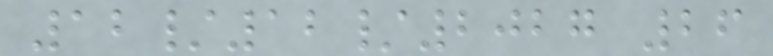12/12/2027 26
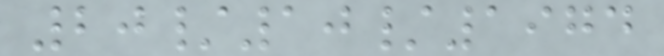20/10/1974
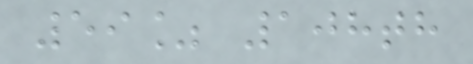59% 108th
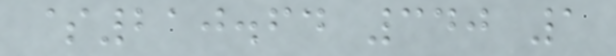$210.64 340 1
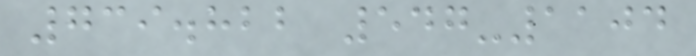739.822 547-1104
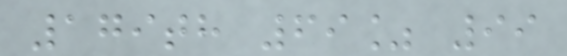179th 69% 99
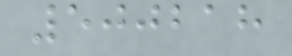500218
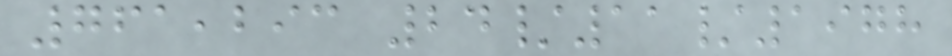761,293 24/11/1978
